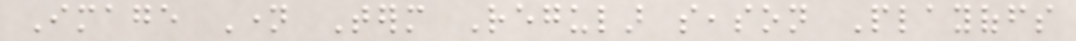Image Name Term Regular season Playoffs
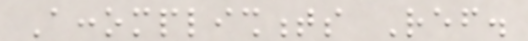Accomplishments Ref.
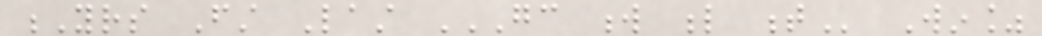Yrs First Last GC W L T Win%
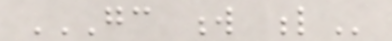GC W L
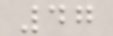47
